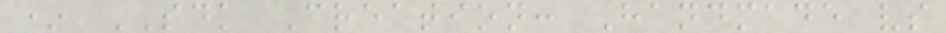* SDK Creation: Handmade vs
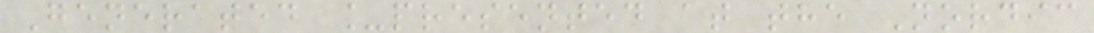Generated _presented at the Nordic
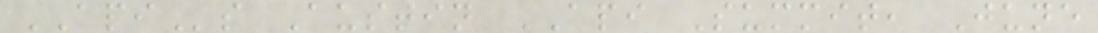APIs Austin API Summit, June
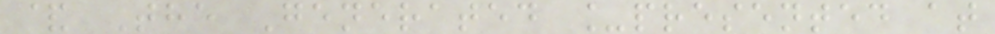& The Generated _presented at
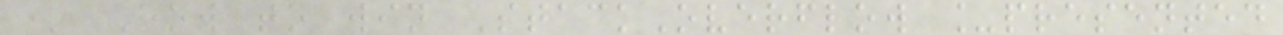* How to win StackOverflow _presented
